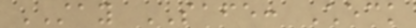STAY SAFE: Check
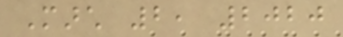March 2, 2020
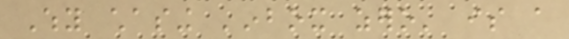Why chasing 'inbox zero' is a
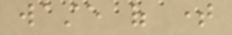waste of time
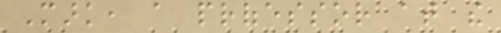Mark, a professor at the
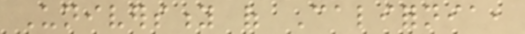University of California,
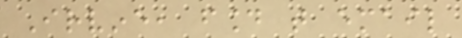Irvine, found that email
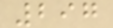297
